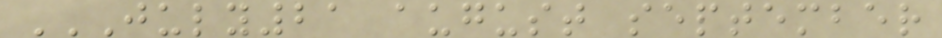JULY21 AUGUST SEPTEMBER
